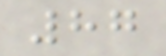87
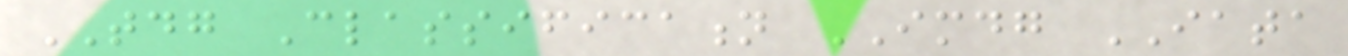TDG Classification IMDG IATA
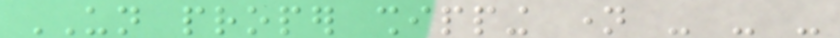UN proper shipping name - - -
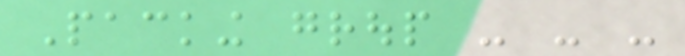Packing group - - -
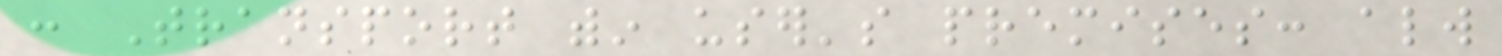: Transport within user's premises: always
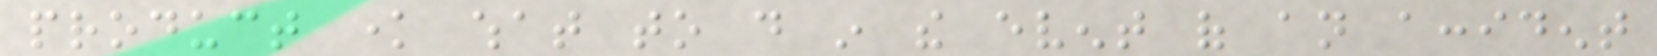product know what to do in the event of an accident
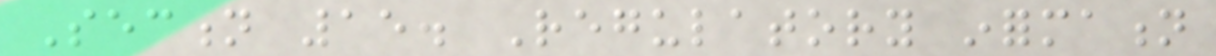Section 15. Regulatory information
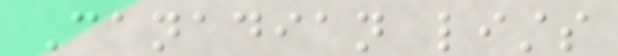Canadian lists
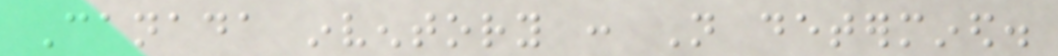Canada inventory : Not determined.
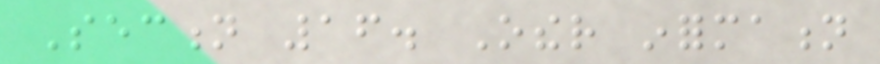Section 16. Other information
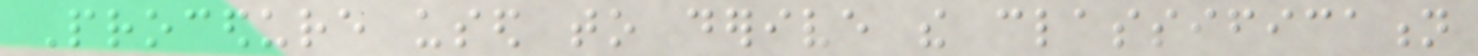Procedure used to derive the classification
